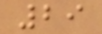29
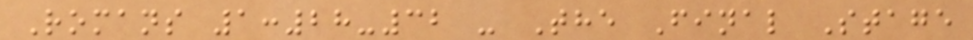Romans 1:28-32 - The Final Stage
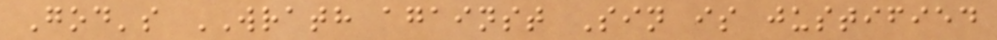God's WRATH against Sin is justified
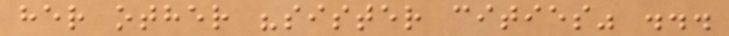her other "sister cities" ...
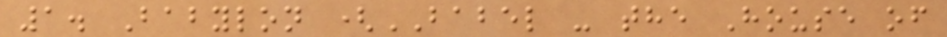1. Babylon (BABEL - the House of
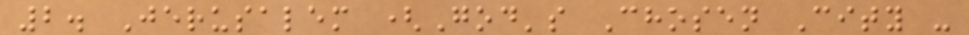2. Jerusalem (God's Chosen City -
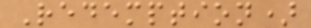Redemption)
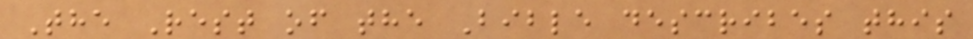The Rest of the Bible describes this
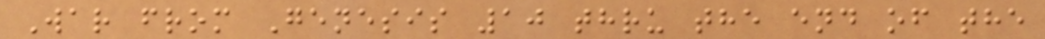War from Genesis 10 thru the end of the
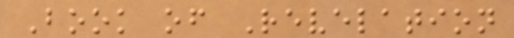Book of Revelation
